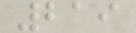219
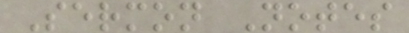Sermon Notes
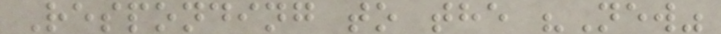Responding to the "New"
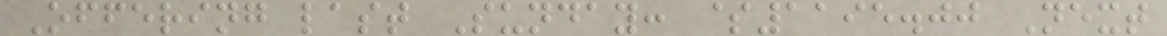Offering last Sunday: $1195.00 Next
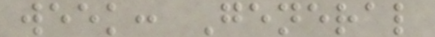week: General
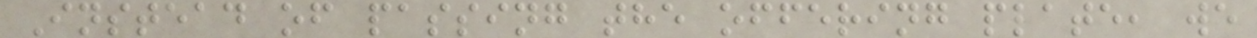Instead of passing the offering plate, we
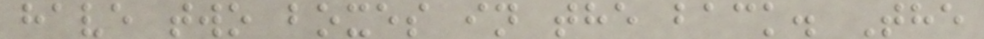have two boxes in the back. The
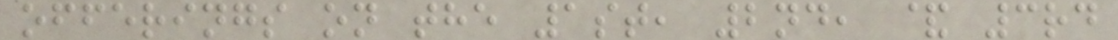offerings on the 1st, 2nd, & 3rd
